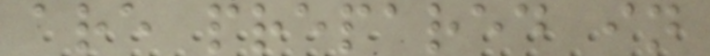are prepared in
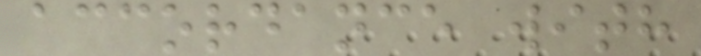accordance with
